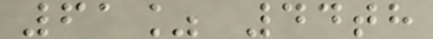61% 44th
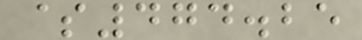$474.25
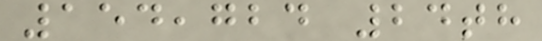154,724 24th
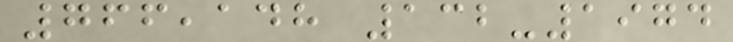766,148 132-1974
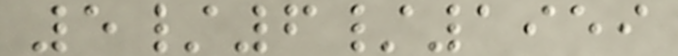5/6/1959
